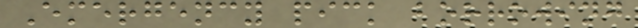Emergency pick borrowing
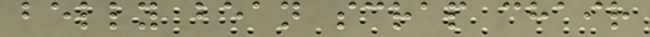belly bean scrap chair
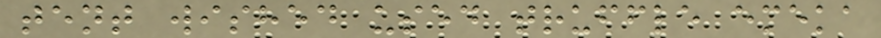tent wished used truffle emeka
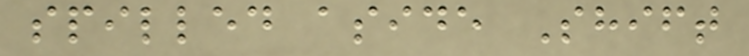spilled aside Shift
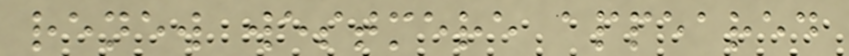renew westmere appeared
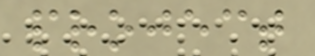project
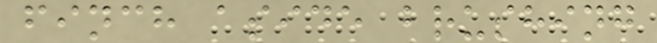finch aside brushing
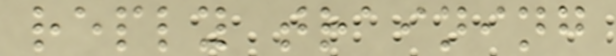reply training
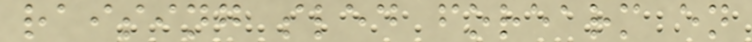raising sled forearm en
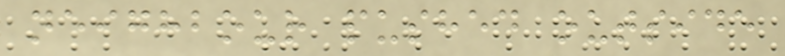neighbour pushed outside
